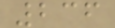236
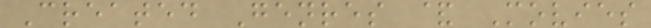Created Genres & Movies
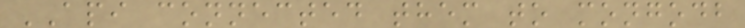API connected them to mongodb
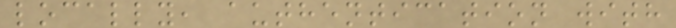locally, authentication with
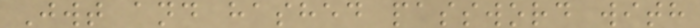Jwt and hashed password with
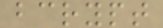bcrypt
